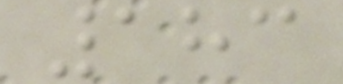183
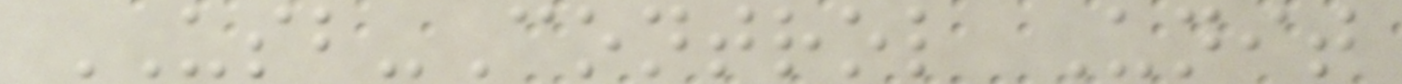USB-Control Unit
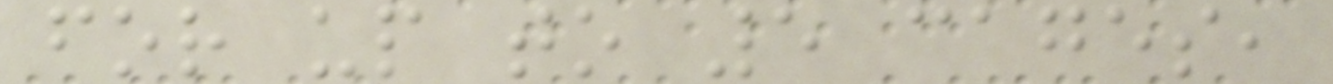for up to 5 cages,
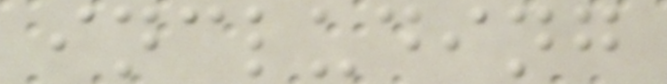including
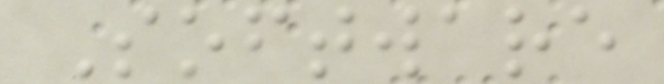Software
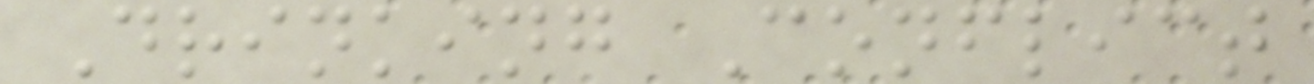Drinking Conflict
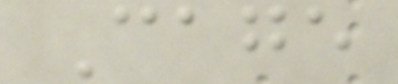Cage
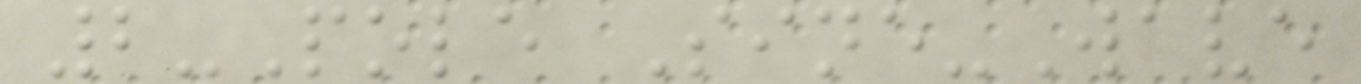2-Pole Sine-Wave
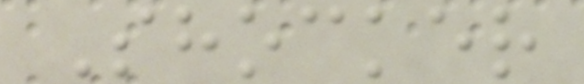Shocker
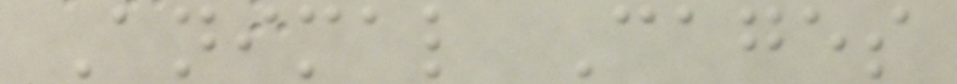Animal Cages
